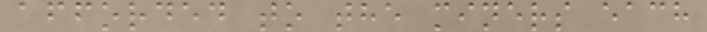afforded to the miners each
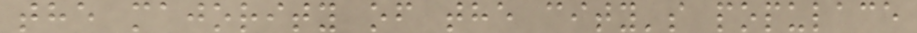the majority of the city's populace
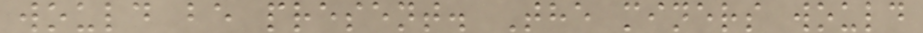would be present. The miners would
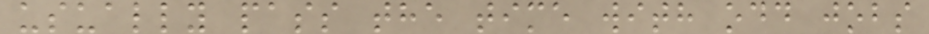usually pass the time with odd jobs
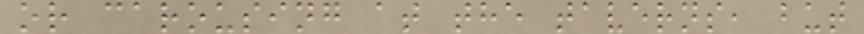or carousing at the taverns, but
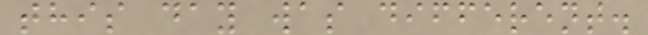this day was different.
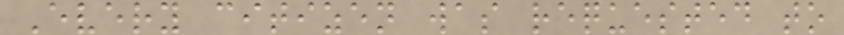Every citizen was requested to
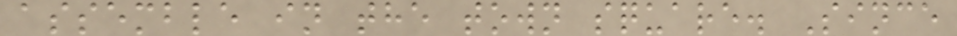assemble in the town square. Since
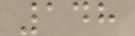148
